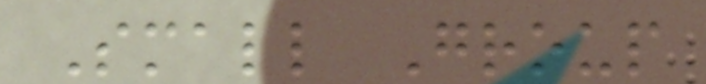Small Group
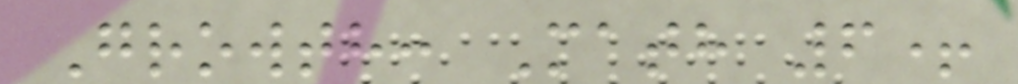Growth: Math 6+
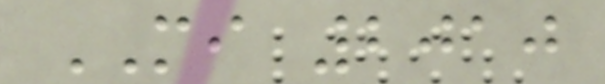MI 2010
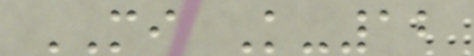MI K-12
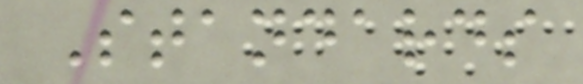Standards
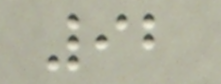92
